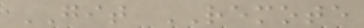GIT REMOTE
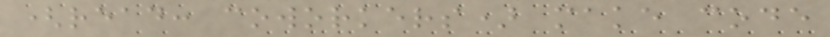(read: coworkers) make code
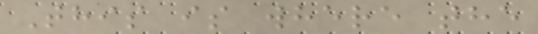This is where the
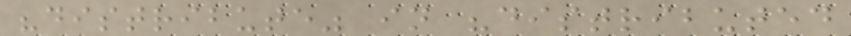"distribute" in "distributed
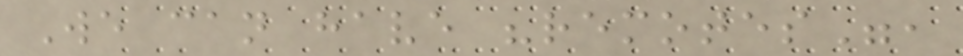We can have "remotes",
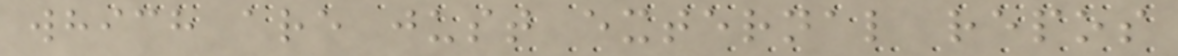which are just external repos
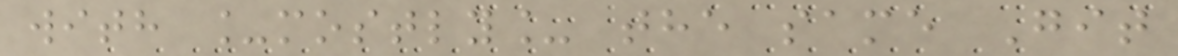with _mostly_ the same Git
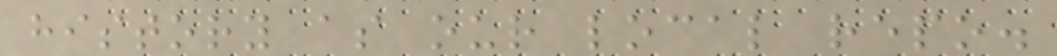history as our local repo.
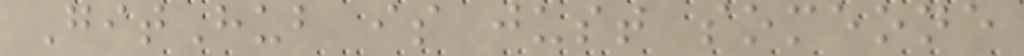GitHub is just someone
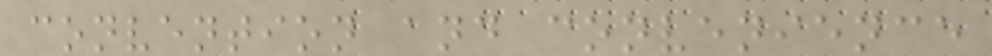convention and convenience
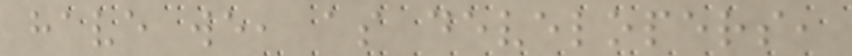have we, as developers,
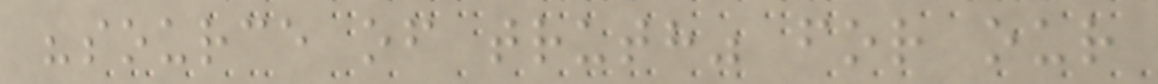"source of truth" for our
